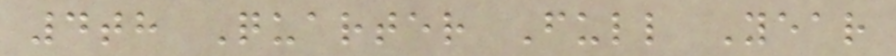4th Quarter Full Year
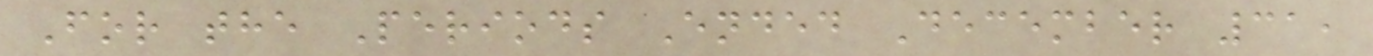For the Periods Ended December 31,
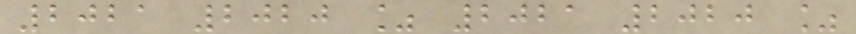2021 2020 % 2021 2020 %
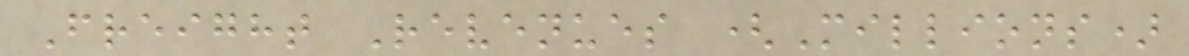Freight Revenues (Millions)
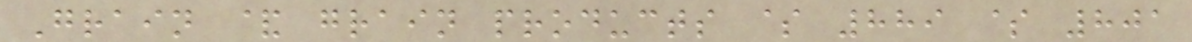Grain & grain products $ 889 $ 801
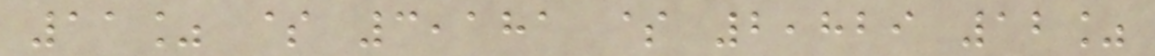11% $ 3,181 $ 2,829 12%
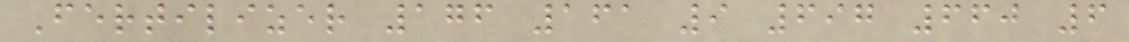Fertilizer 176 161 9 697 660 6
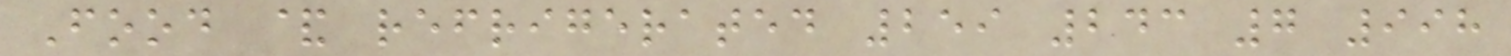Food & refrigerated 259 243 7 998
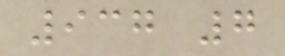937 7
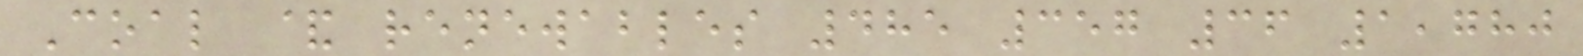Coal & renewables 485 357 36 1,780
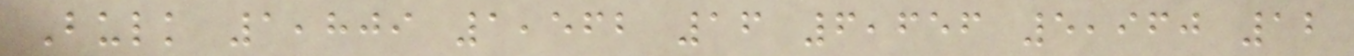Bulk 1,809 1,562 16 6,656 5,960 12
